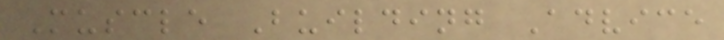Muscle Building Advice
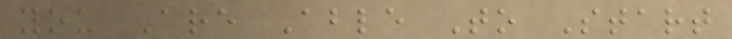you Are Able To Start
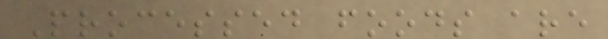Processed foods are
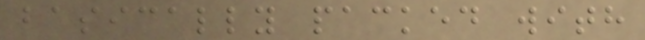basically packed with
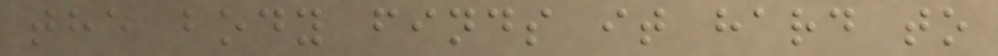the body finds it hard to
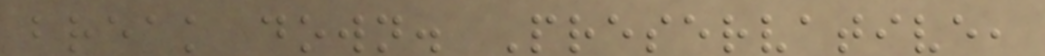break down. Preservative,
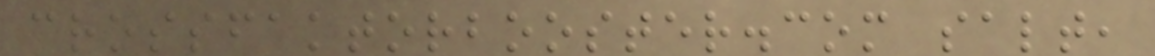crossfaktorbooster.com salt,
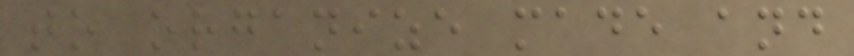to organize made and
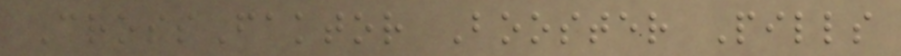CrossFaktor Booster Pills
